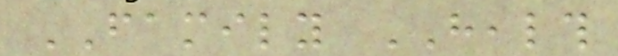FAMILY HEALTH
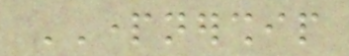PARTNERSHIP
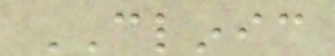CLINIC
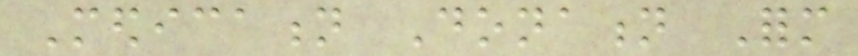Medication Donation Form
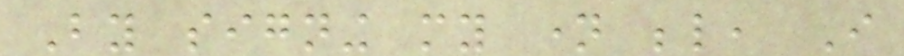By signing my name below, I
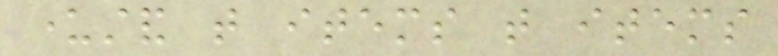understand that items that items
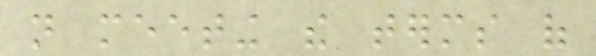not meeting the terms of
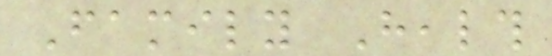Family Health
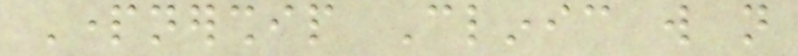Partnership Clinic will not
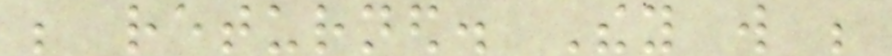be returned. They will be
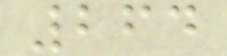264
